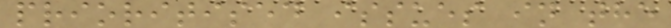prioritised issues in the
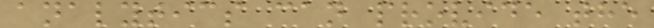analytics can provide the
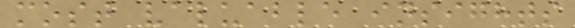most valuable insights
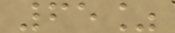65%
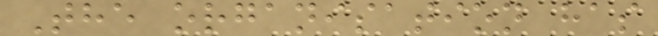The organisation has
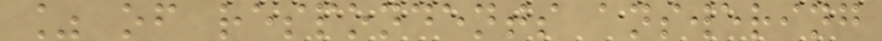% of respondents answering
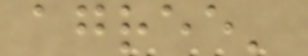agree'
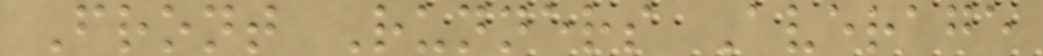Front Runners Average
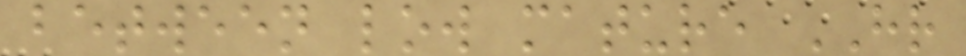between low mature HR
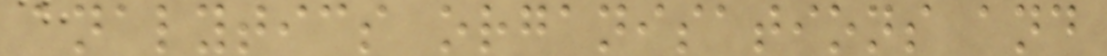analytics organisations and
